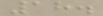18.
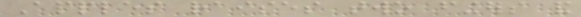Apples raises two fingers and
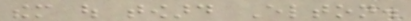them out toward Elton.
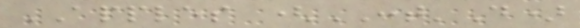APPLES (CONT'D)
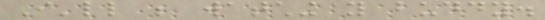I'll be watching you buddy.
